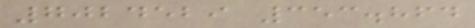7024529 353.864
